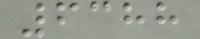6388
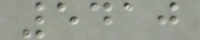5410
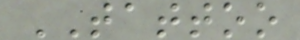TATTOO
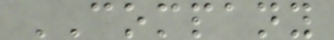COMPANY
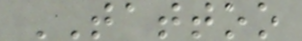TATTOO
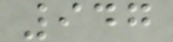947
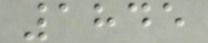1845
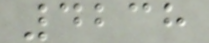4238
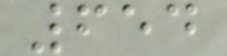654
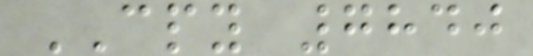CPY 7840
